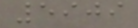5909
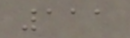111
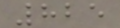825
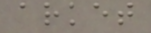arket
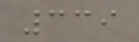339
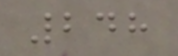248
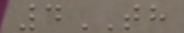4TH
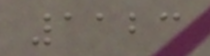1123
